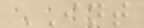INT
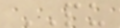PU
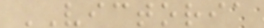VICTORIA
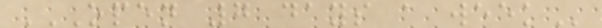OPEN 7 DAYS A WEEK
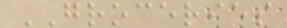GROCERIES
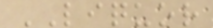LIQUOR
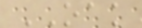OAK
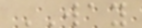WAY
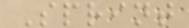Sprint
